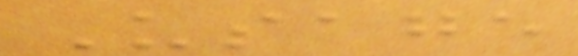Usage
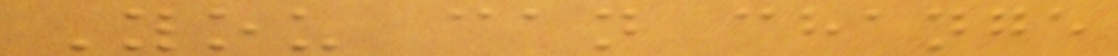You can change
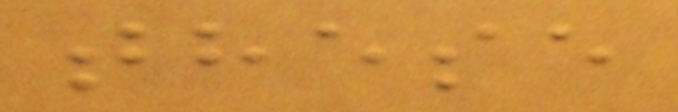these
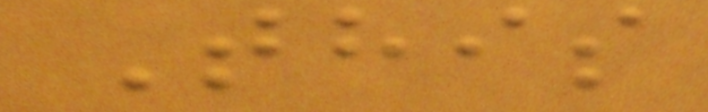This
